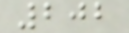202
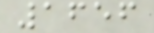1656
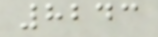8243
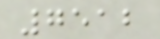7512
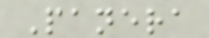Panera
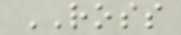ROSS
